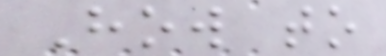How to
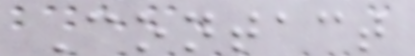Contact
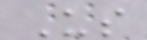Us
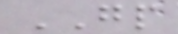GP
